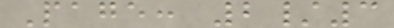Page: 2/3
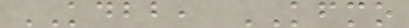KDBB, KFMO
